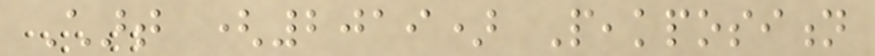Chart (2019) Peakposition
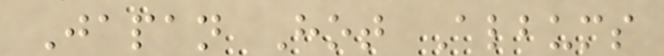Japan Hot Albums
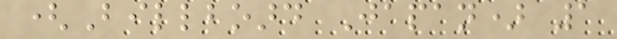(Billboard Japan) 1
